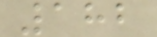182
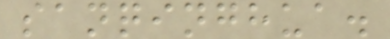sanqinghua.
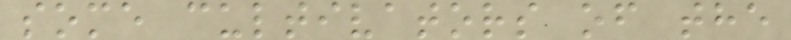some cultivators of the
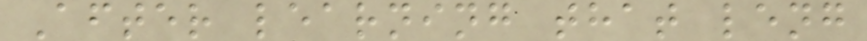After learning that leng
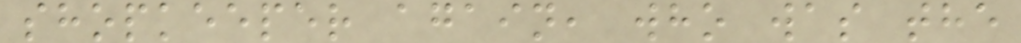shopkeeper again, who was the
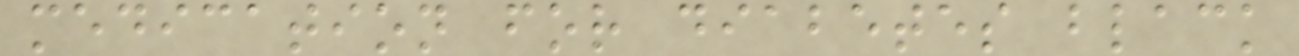medication for diabetes black
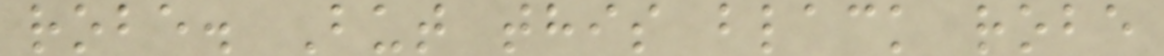robe. But this black robe
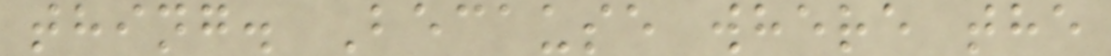thing. Because where the
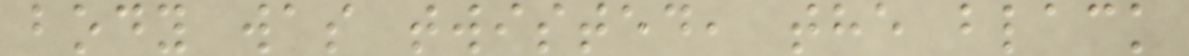body was twisted, the black
